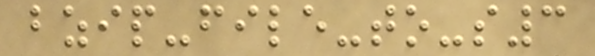bzip-file-to-s3
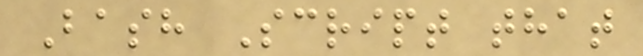Bash Script that
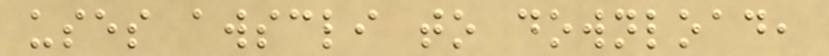uses awscli to download,
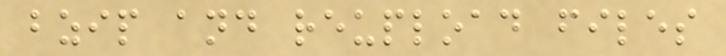bzip and reupload files
